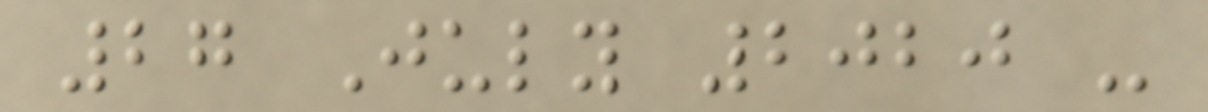27 July 2020 -
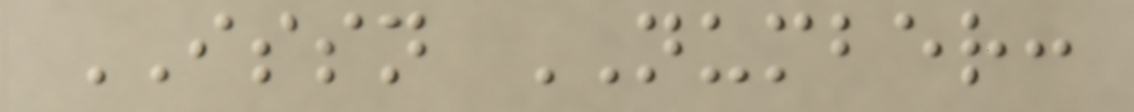ISSN NUMBER:
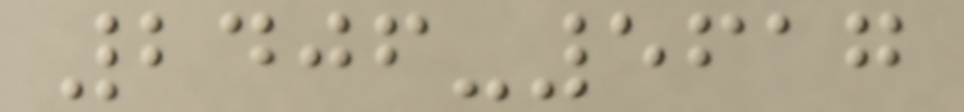2406-5617
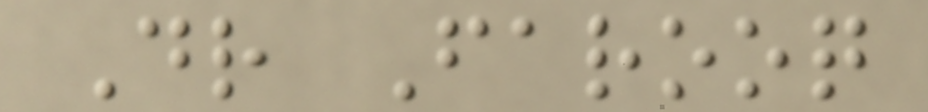Dr Farooq
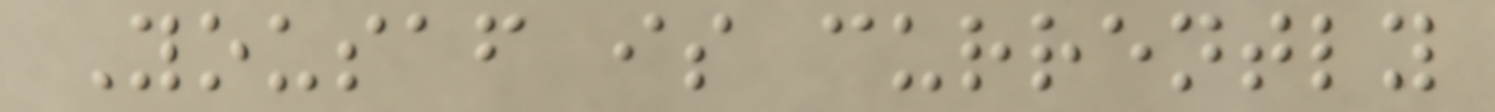Yousaf is currently
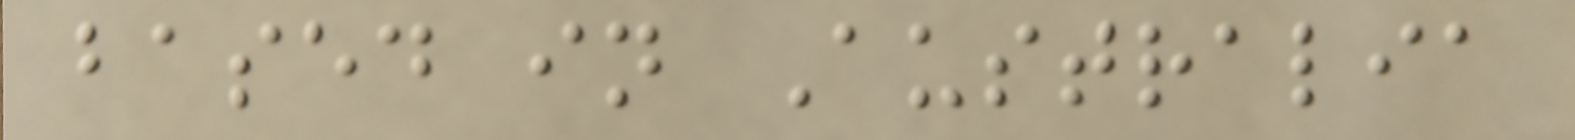based in Australia
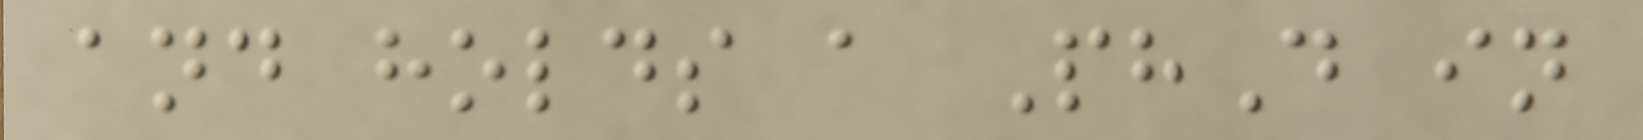and holds a PhD in
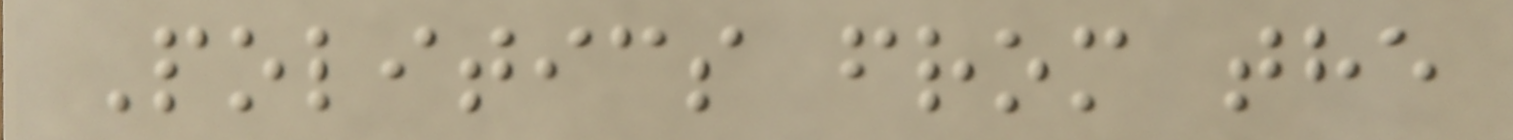Politics from the
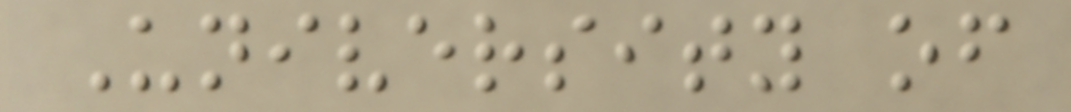University of
